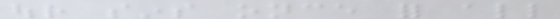our sins once for all
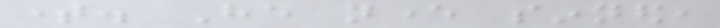time. He never sinned,
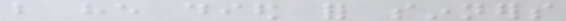but he died for sinners
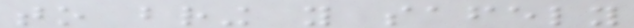to bring you safely
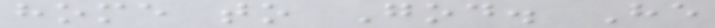home to God. He
